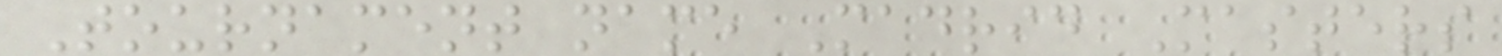Tournament name Madrid Masters
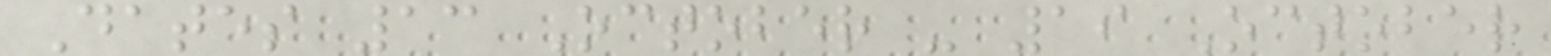Dates 13 October - 19 October
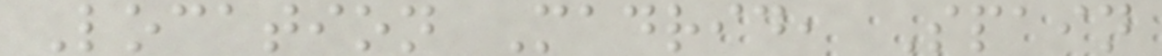Location Madrid, Spain
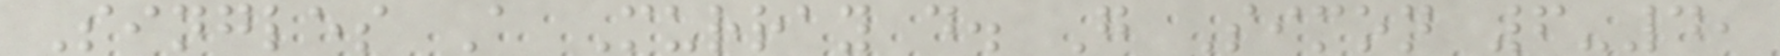Singles A Murray d. G Simon 6-4,
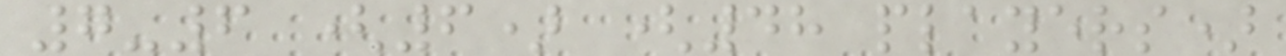7-6 (6) (48 players)
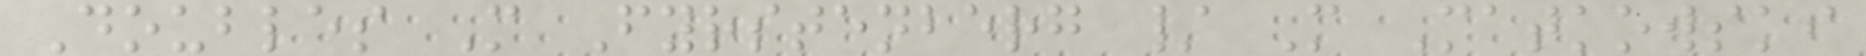Doubles M Fyrstenberg / M Matkowski
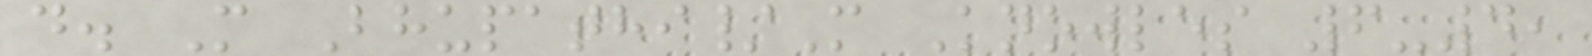d. M Bhupathi/M Knowles 6-4,
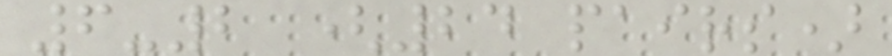6-2 (24 pairs)
